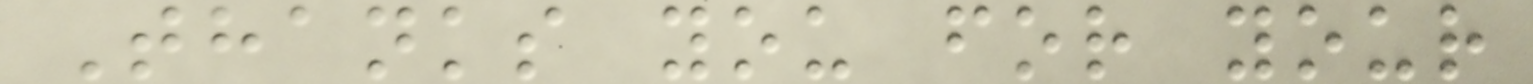Thanks you for your
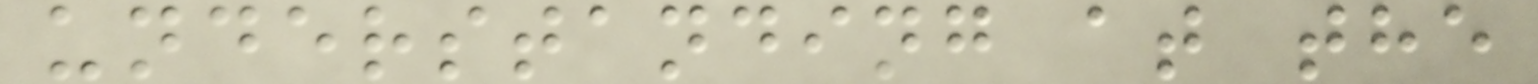understanding at the
